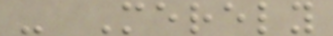- Merely
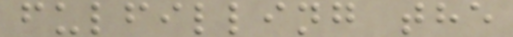fulfilling the
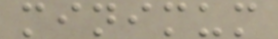minimum
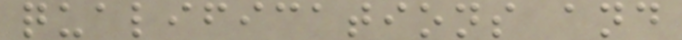qualifications and
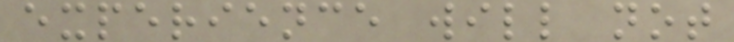experience will not
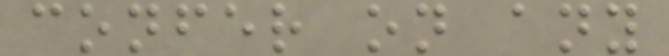confer on any
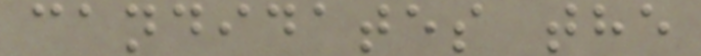candidates the
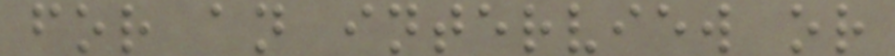for an interview or
